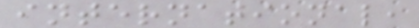international,
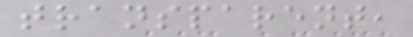transparent,
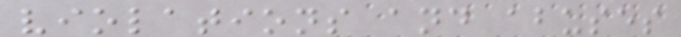violations and abuses
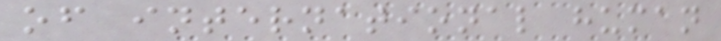of international human
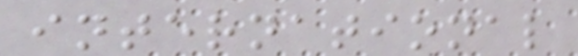international
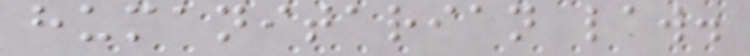humanitarian law.
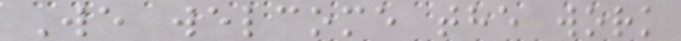We welcome the work
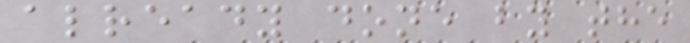already done by the
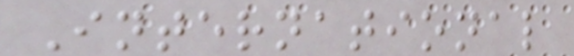International
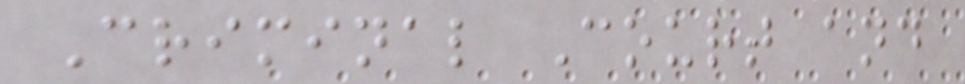Criminal Court and
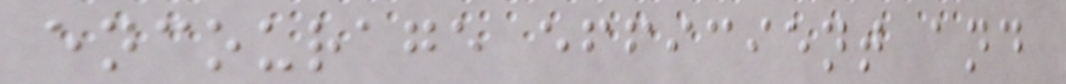encourage efficient and
